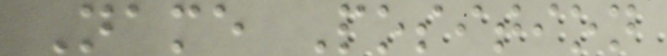Name Position
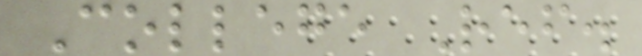College Ref.
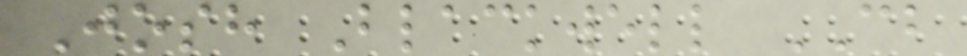Josh Blackwell CB
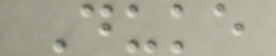Duke
